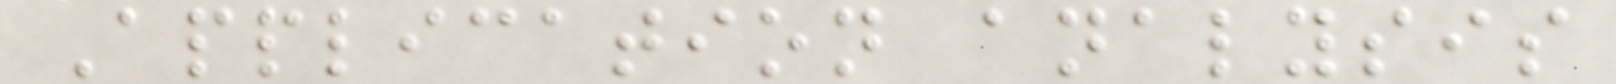Application analysis
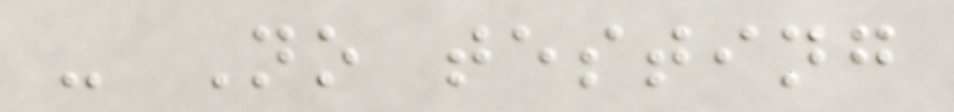- No testing
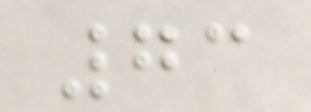73
